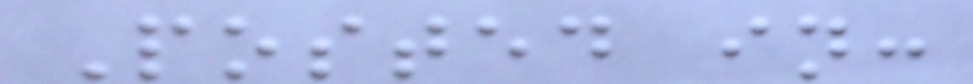Posted in:
